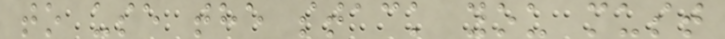to use the stack you must
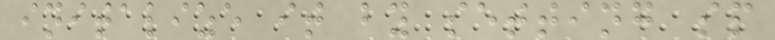initalize it by setting sp
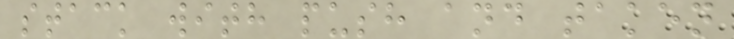stack with push and taken
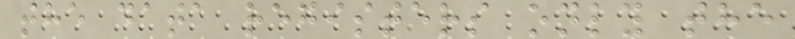the data registers only the
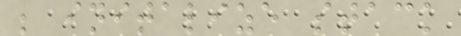; initalize stack
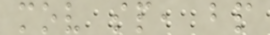mov sp, bp
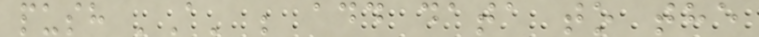push 'A' ; add data to the
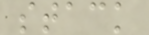stack
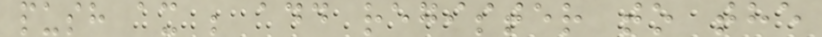push ax ; add register to the
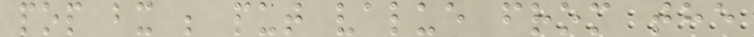pop bx ; put value from the
